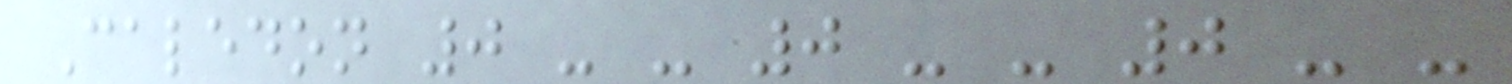Caledon 0 - - 0 - - 0 - -
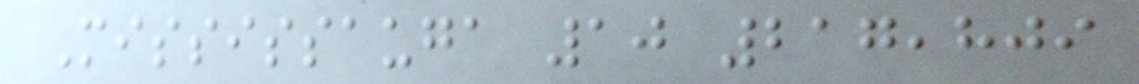Mississauga 10 217,809
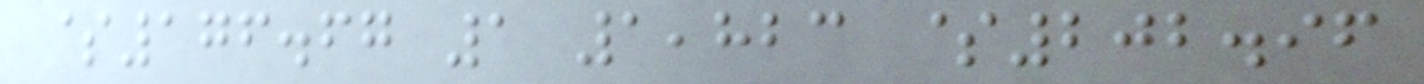$176.67 1 1,823 $202.96
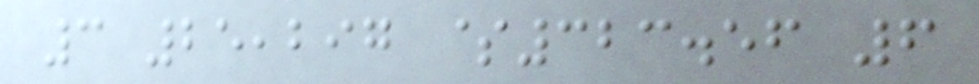3 25,297 $323.56 6
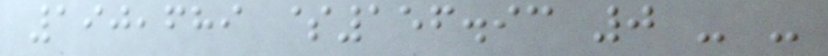190,689 $156.93 0 - -
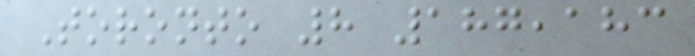Toronto 8 187,183
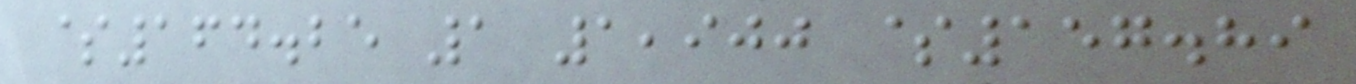$164.25 1 1,900 $157.89
